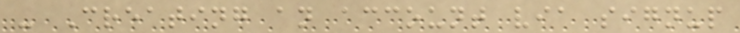- Creating an account via signup
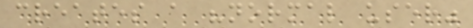creates a "normal user"
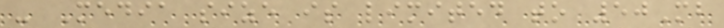- Media size is limited to 50Mb
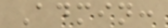Admin:
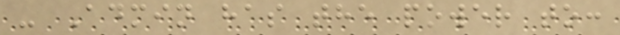- Admin has the power to:
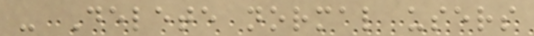- Delete normal users
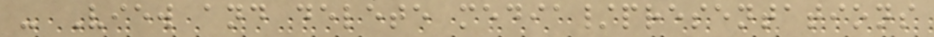- View and delete media/presentations
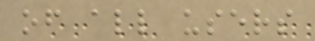of all users
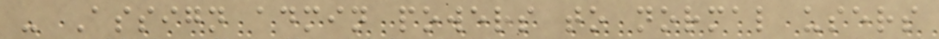- Assign admin powers to normal users
